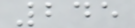245
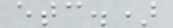etc.)
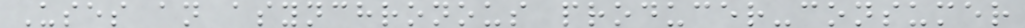Uses an asynchronous producer-consumer
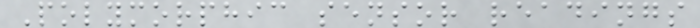Polymorphic sensor readings
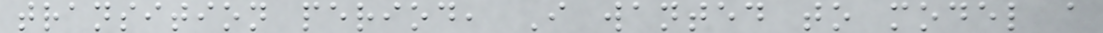transition period, I wanted to model a
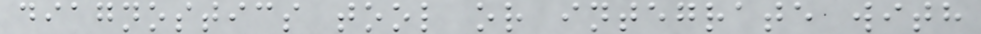diagnostics tool or integrate with
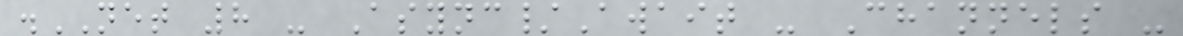.NET 8 - Async/Await - Channels -
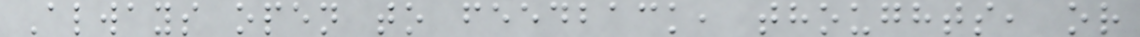Always open to feedback, thoughts, or
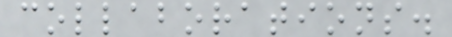collaborations.
